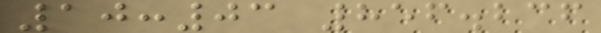10:03 856.236
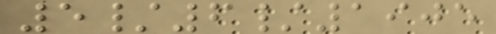5/6/1905
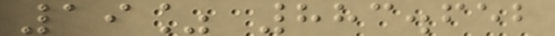19% 883.652
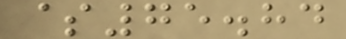$75.84
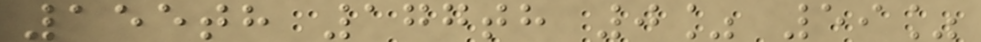155th 177th 0% 59%
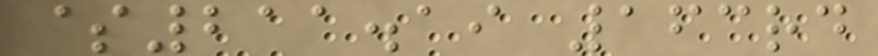$211.19 163rd
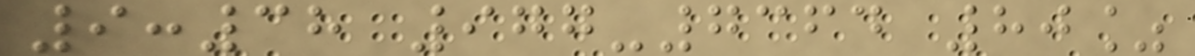9:38 977-7364 80%
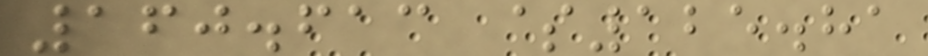160.613 $125.81
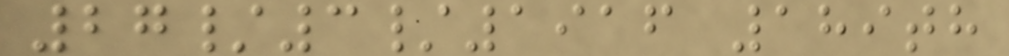27/3/1916 189th
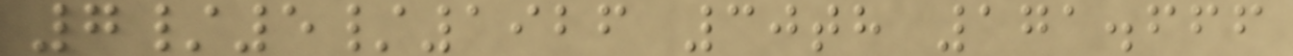7/5/1926 30th 171.666
